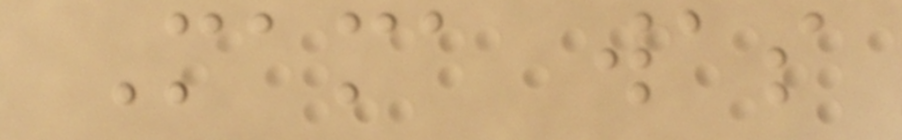Mama was
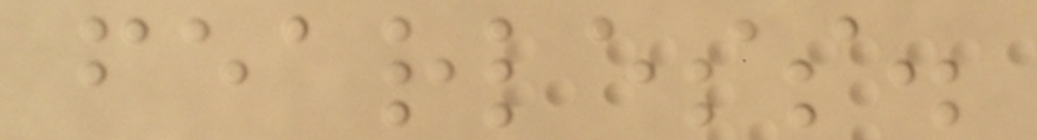fearless.
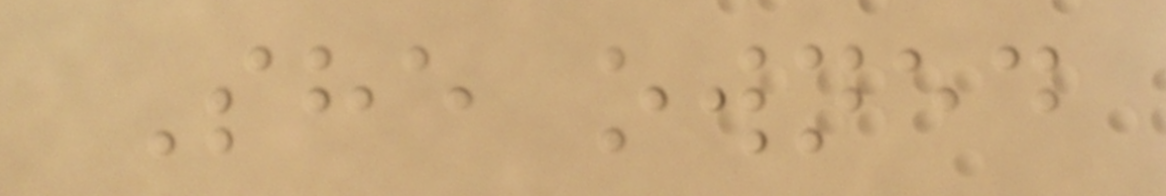She owned
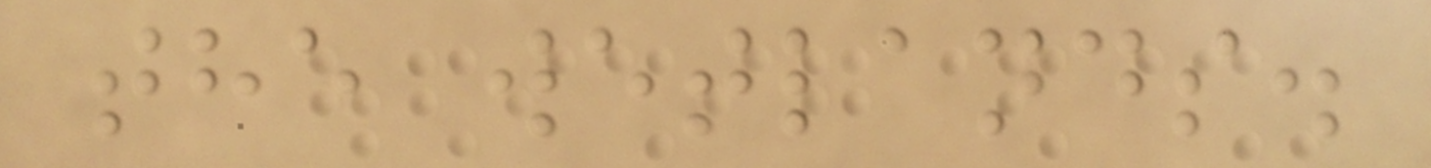the wetlands.
